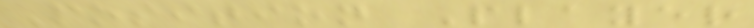Position Player
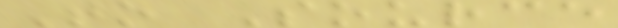To Source
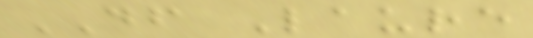DF Laure
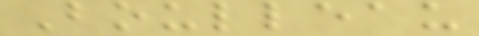Boulleau
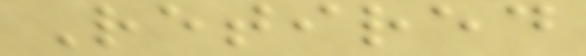Retired
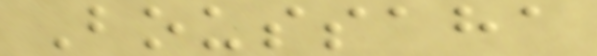Boussaha
